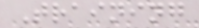Training
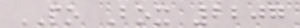PO Box 2207
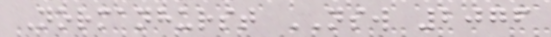Normanhurst NSW 2076
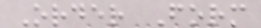Order Form
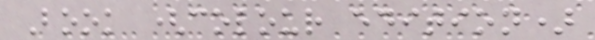Book (colour edition)
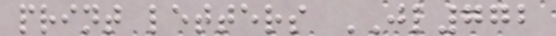print letters JL772
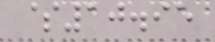$10.95
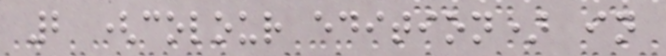2 (colour edition) in
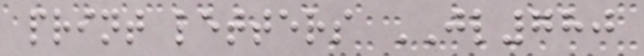print letters JL780
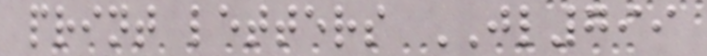print letters JL799
